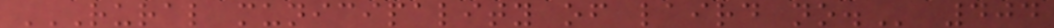RURAL MUNICIPALITY OF LAIRD NO. 404
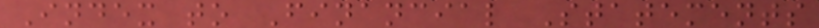Index to Financial Statements
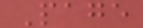Page
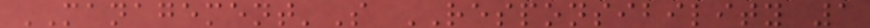MANAGEMENT'S RESPONSIBILITY 1
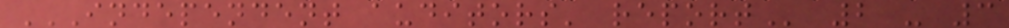INDEPENDENT AUDITORS' REPORT 2 - 3
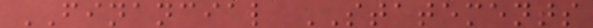FINANCIAL STATEMENTS
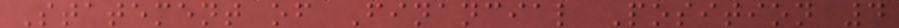Statement of Financial Position 4
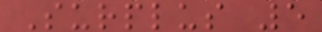Surplus 5
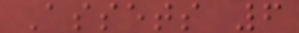Assets 6
